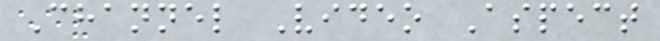Channel Video Aspect
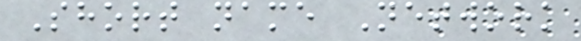Short name Network
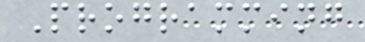Programming
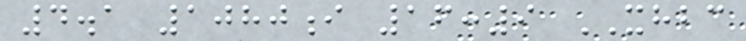4.1 1080i 16:9 XHBC
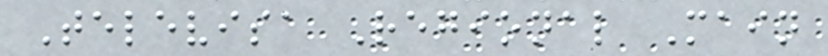Televisa Regional Main
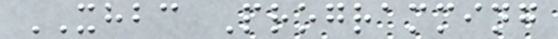XHBC Programming
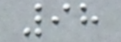98
